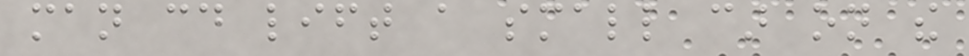man could lift a small car on the
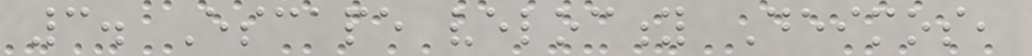3. Escape velocity Deimos,
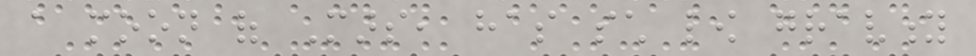a moon of Mars, has such low gravity
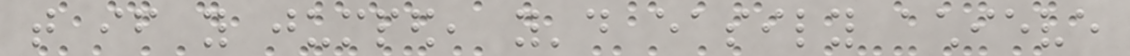that if you jumped, you'd easily achieve
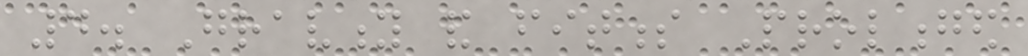4. Gravity and fitness Prolonged
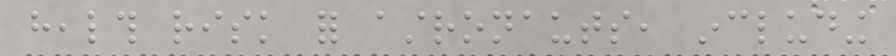health risk for astronauts, including
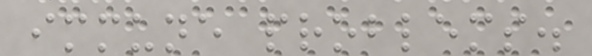immune problems.
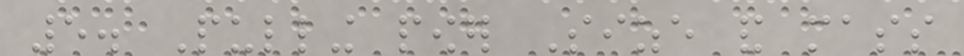5. Pulling power Size and mass
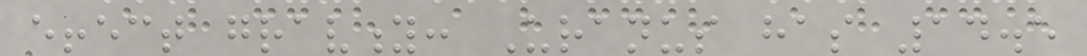effect gravity: Uranus has 14.5
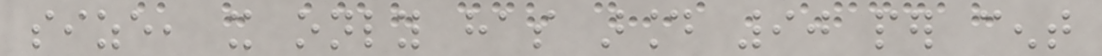size, it only has around 90 per cent
